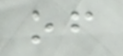of
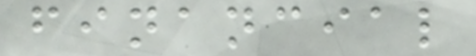financial
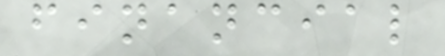financial
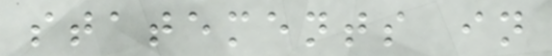statements in
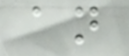an
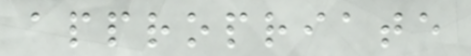appropriate
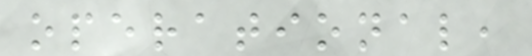operational,
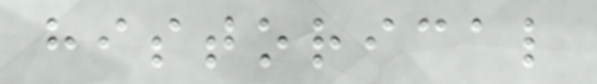historical
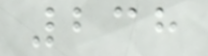238
